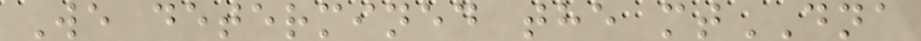We determined the mtDNA
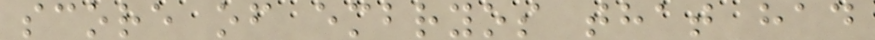score of embryos that had
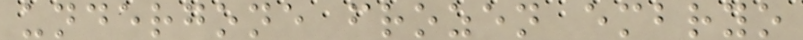undergone frozen embryo
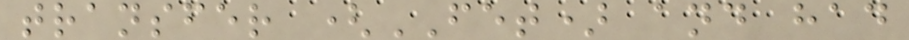transfer (FET) and had
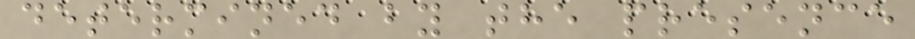determined by the presence
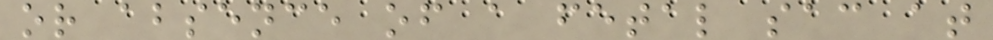or absence of a fetal sac at
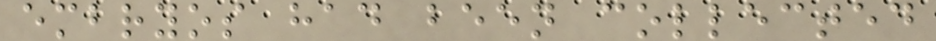embryos had been collected
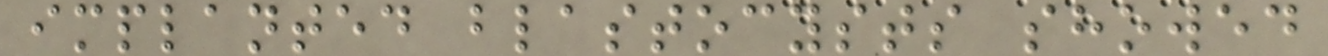implanted blastocysts showed
